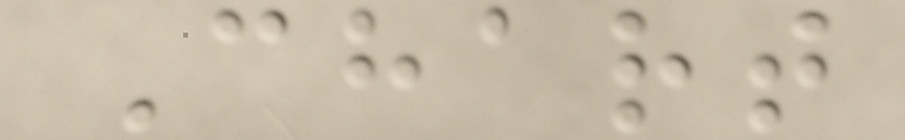Chart
